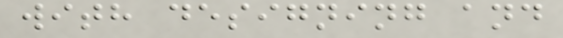with designing and
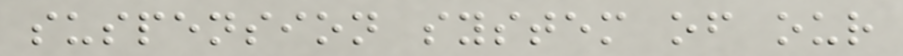suspension system of our
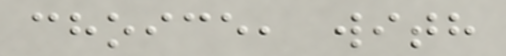choice, with
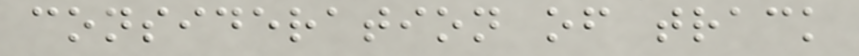consideration of track
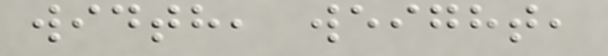width, weight,
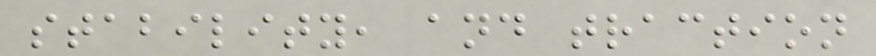stability, and traction
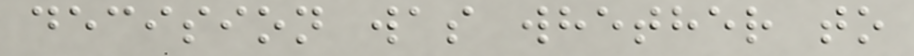decision was whether to
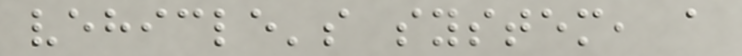vehicle's system, a
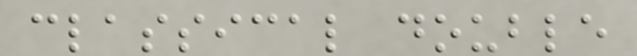classical double
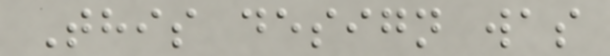This design was
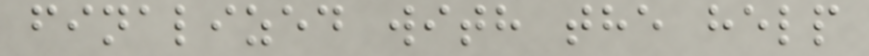finalized with the help
